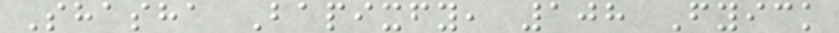Shasha Bapixfy, 108 Fyick
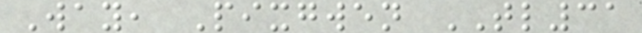Way, Pixgwen TL31
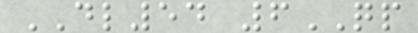DL54 6QP
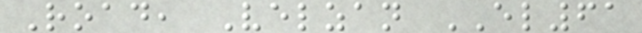Road, Velzan EL61
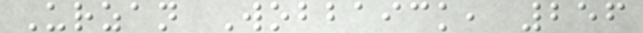Urzan Wobbaick, 256
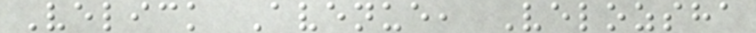Velick Avenue, Velozsha
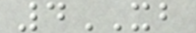4XB
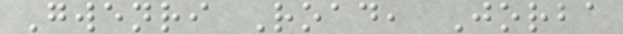Gwenri Road, Jorba
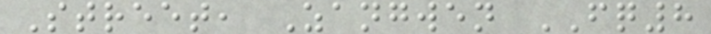Street, Zangwen FQ8
